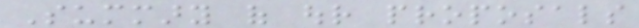Summary of our proposals
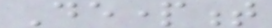Department
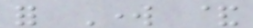for Work &
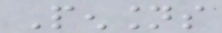Pensions
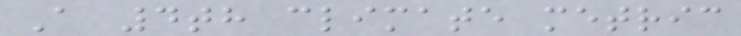A 4th climate metric
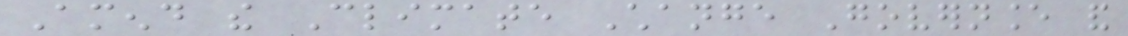Amend the Climate Change Governance and
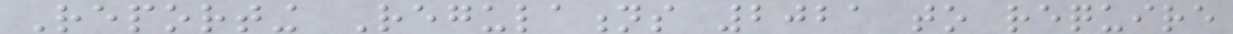Reporting Regulations 2021 to require
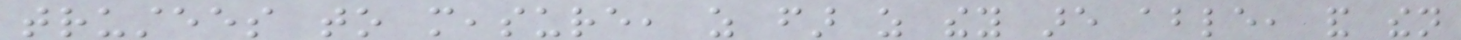trustees to measure, as far as they are able, and then
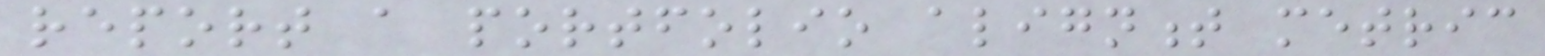report a portfolio alignment metric
